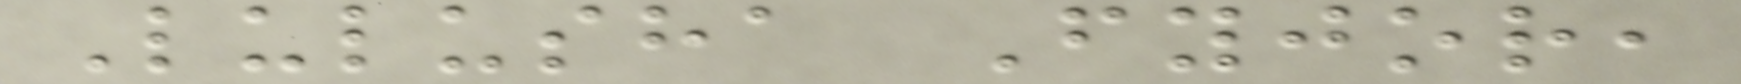Lulusha Fyjor,
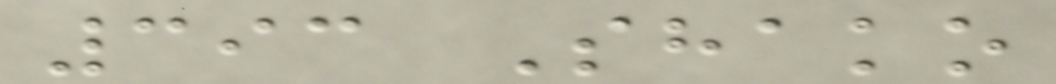393 Shako
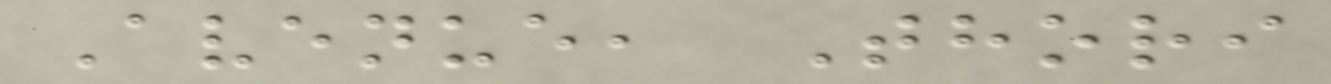Avenue, Thori
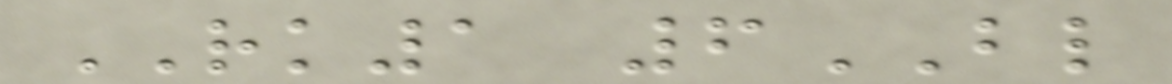RK1 6BL
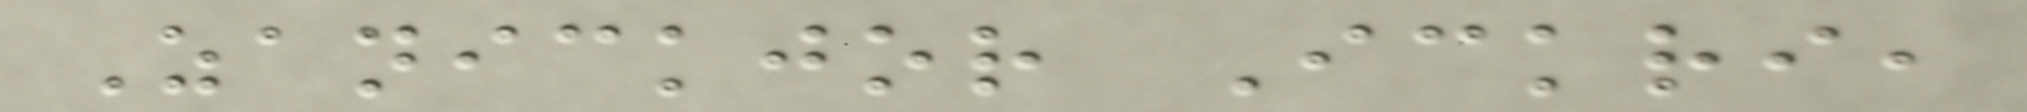Zanickjor Ickri,
